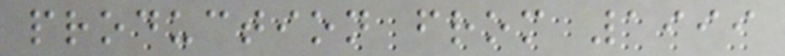production from 1999
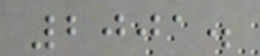2001.
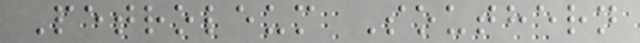Petroleum Southern
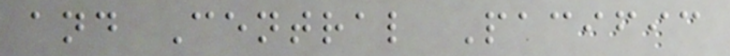and Central Pacific
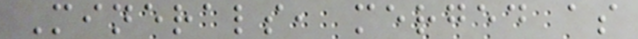Minerals, merged as
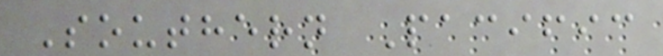Southern Pacific
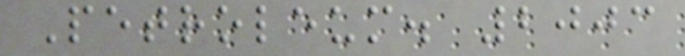Petroleum. 2003
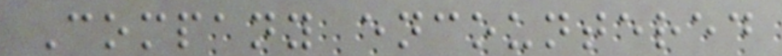Company encountered
